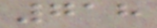718
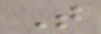T
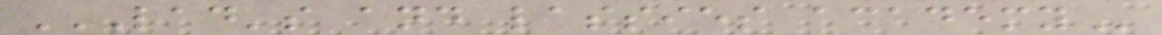LAD'S AND LASSIES ACADEMY
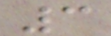3
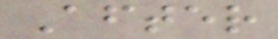After
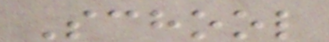School
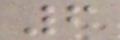6
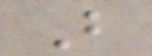B
